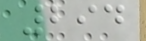294
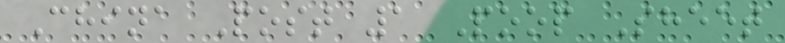China Post 1 Poop Sheet
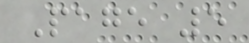Page 5
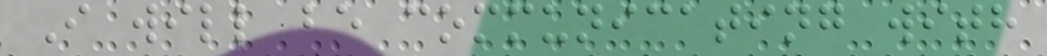I will be communicating with
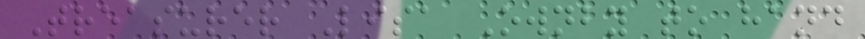Treasurer Lisa Ownby to hand
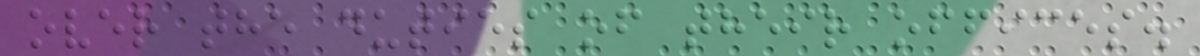over the duties of their offices.
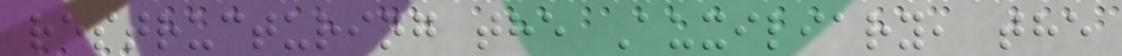restructuring the Auxiliary, the
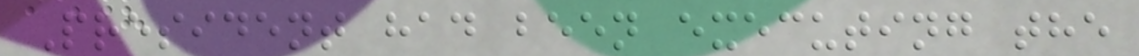President had been executing the
